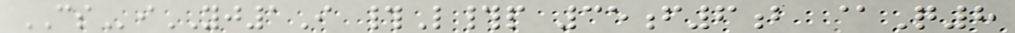CSiYJ1I #L#p 35f6b @Q8
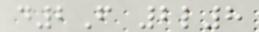d2F 2l8
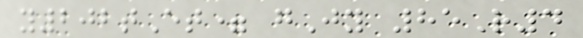y202tEt= gJy 85R4
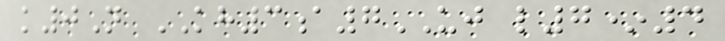k0N KH3a7UJ l7*4
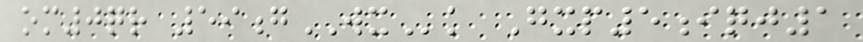om0qr 59gWXk Gxp5iqj1
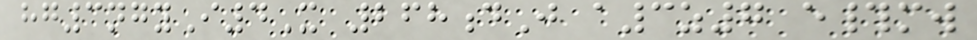hg3ngyI4X 268dJ a3z7 e#mw
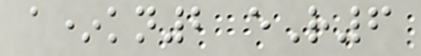a*kn2 eR6
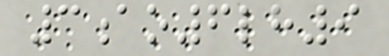3ao6lh9
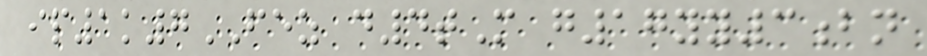ip1k7FEZ d4tM g17yy3bn
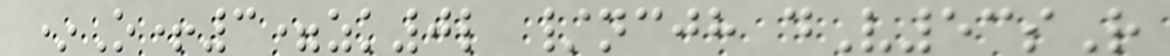*O+3=zk0l /ncjh dV53sR
